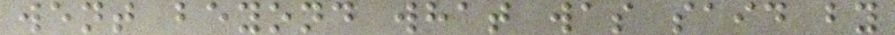went beyond what was said by
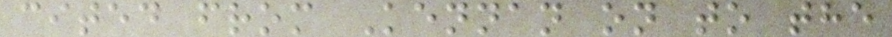cited from Kennan on to the
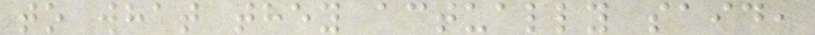to what they actually said,
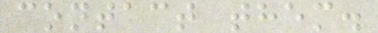contact them.
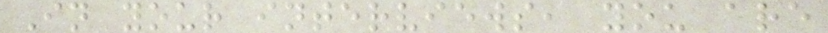In your interviews, you are
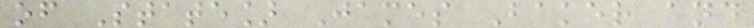of State] James Baker and
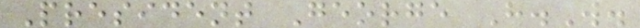President George H.W.
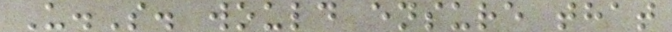U.S. would ensure that
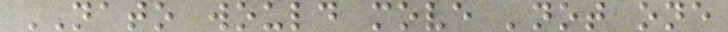NATO would move 'not one
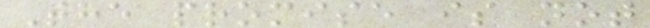The promise is not
